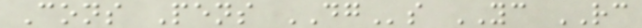Cons Pens DGs YC RC
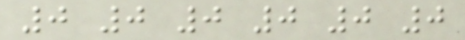0 0 0 0 0 0
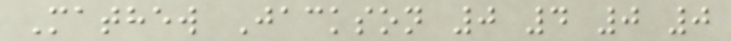Mathew Jackson 0 4 0 0
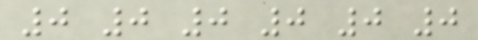0 0 0 0 0 0
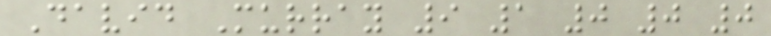David Murray 9 1 0 0 0
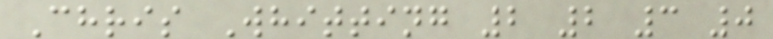Chris Whitting 2 2 3 0
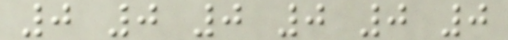0 0 0 0 0 0
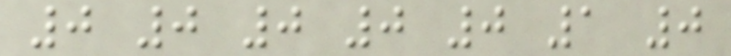0 0 0 0 0 1 0
